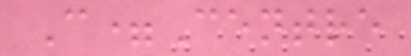C=Centre
